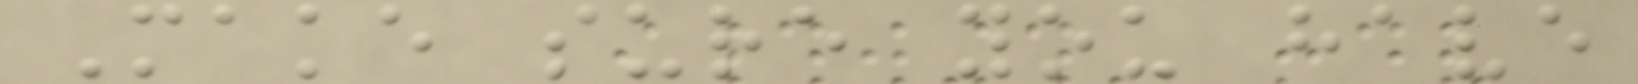Make sure you have
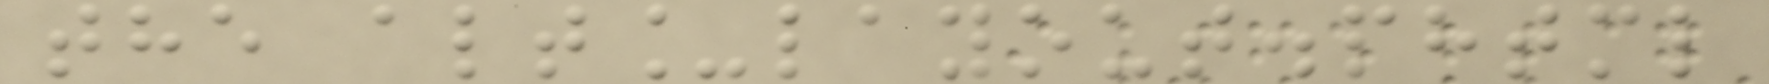the alt_layout.phtml
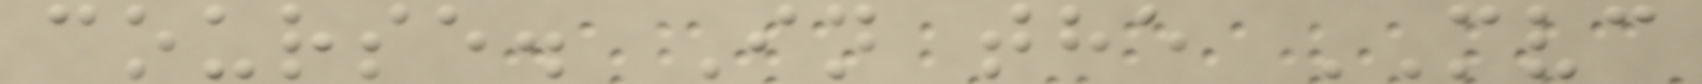course. In the MVC
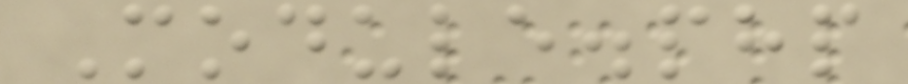Module.php
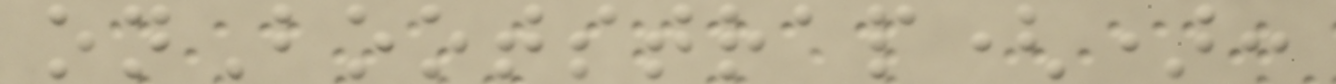onBootstrap():
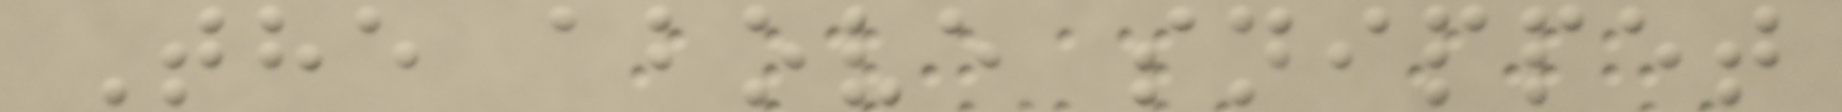The above snippet
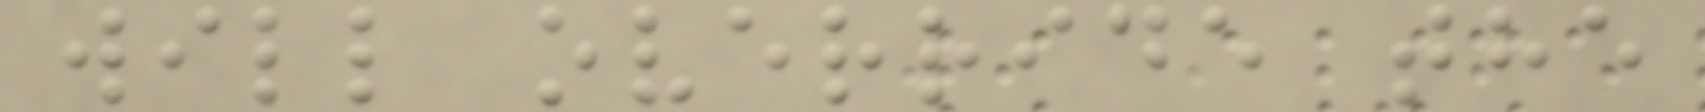will override the
